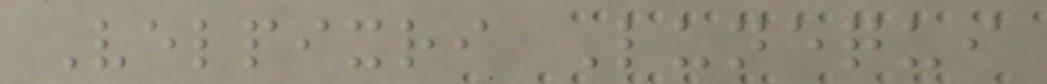Velpixri Lunequi
